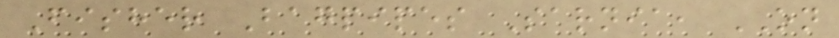Fisher Bagpipes Sarnia, ON
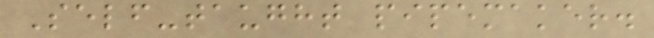Self-taught pipemaker.
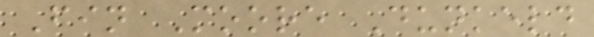Fin Moore Dunkeld
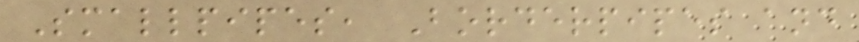Smallpipes, Borderpipes and
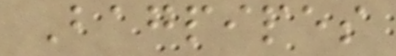Bagpipes
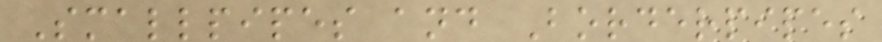Smallpipes and Borderpipes
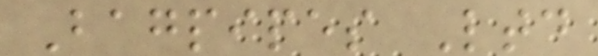Bagpipes Ltd
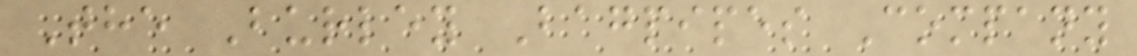The Burley Bagpipes Company
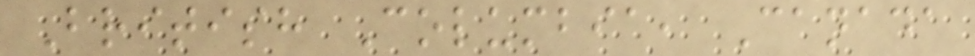British Columbia, Canada
